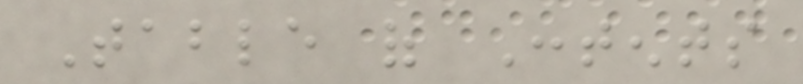Table of Contents
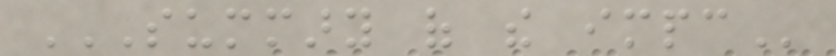SUMMARY OF THE IMPC
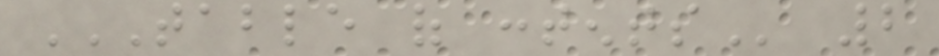TABLE OF CONTENTS 2
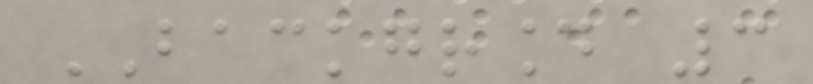BACKGROUND 3
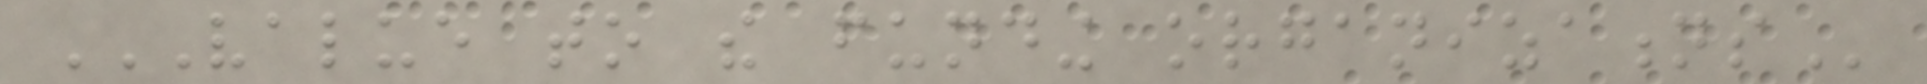VALUE TO THE FUNDING ORGANIZATIONS
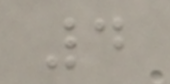4
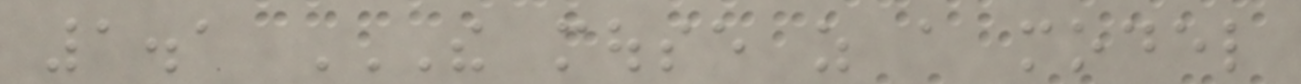1.1 THE MOUSE AS A MODEL
